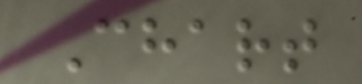Chart
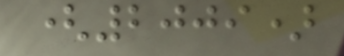(2009)
